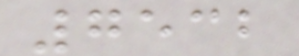7532
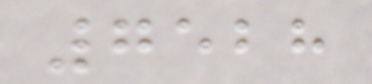7528
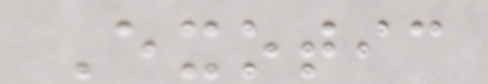Exotic
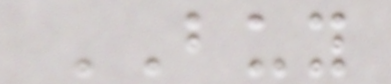BUY
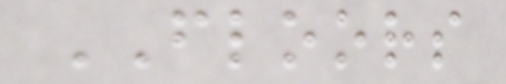FLOORS
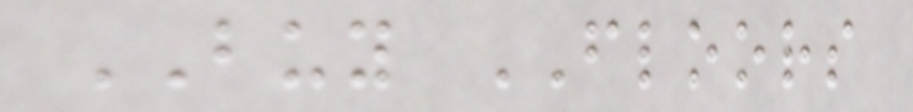BUY FLOORS
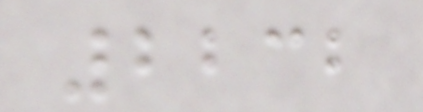2232
